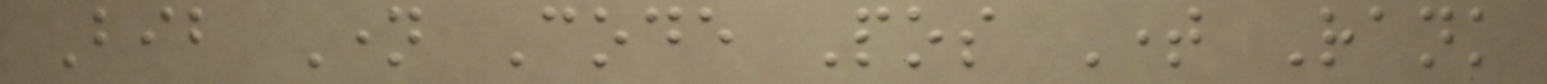Bib Name Code Pos Time Rank
